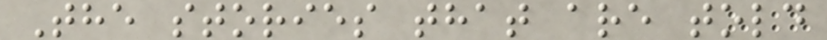The stories that are told
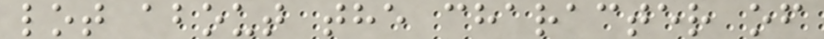lot about the character of
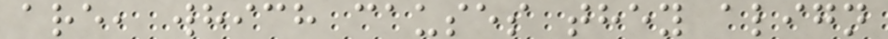are, which causes they align
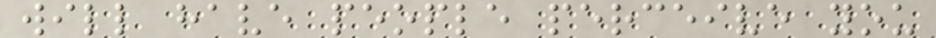will have people perceive you
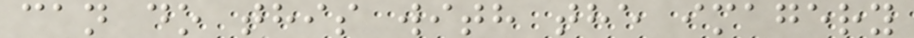can do this with the imagery
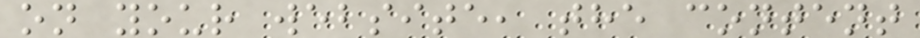on your website, the content
